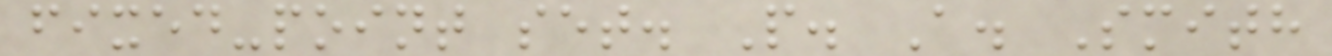fixed-point set. P. A. Smith
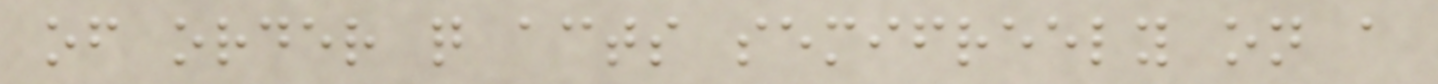of order q acts semifreely on a
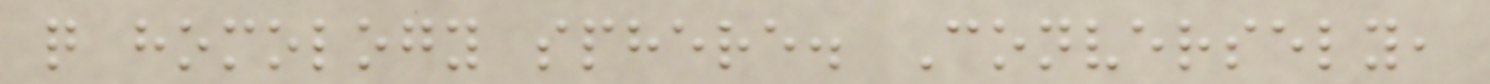q homology sphere. Conversely,
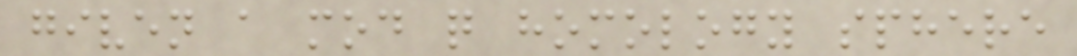given a mod q homology sphere
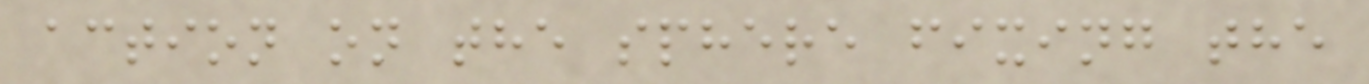action on the sphere fixing the
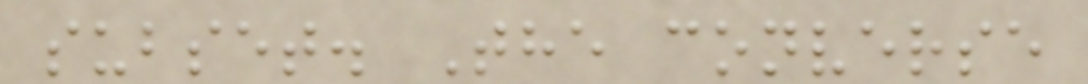subset. The converse
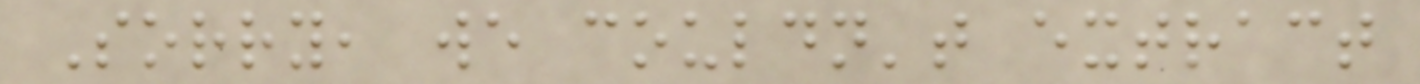Sorry, we couldn't extract
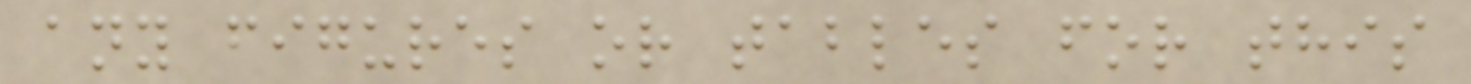any figures or tables for this
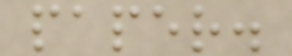paper.
